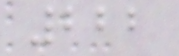222
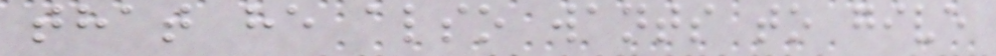that he also wants to give
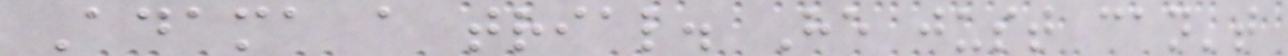Adama a trial. He just can't
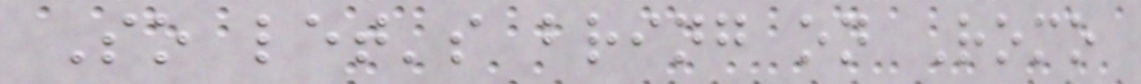So let's bring on Romo
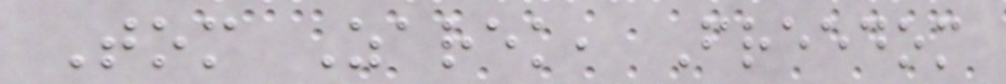Tom Zarek, Freedom
